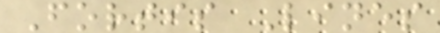Fortis Lines
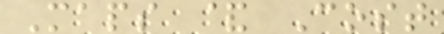Maps & Cost
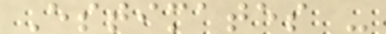Estimates -
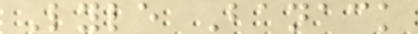Lyle Banack
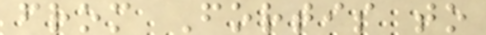from Fortis to
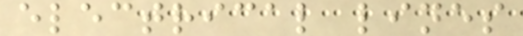electrical lines
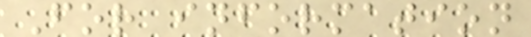For information
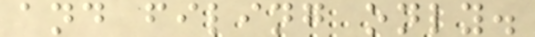and filing only.
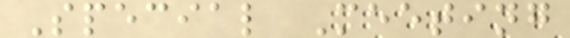Special Meeting
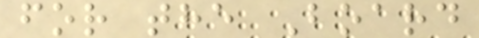for the Board
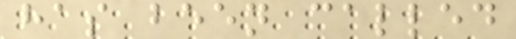has been called
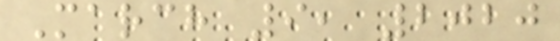March 9, 2020
